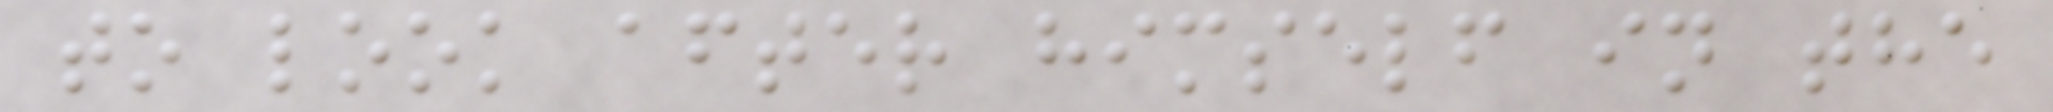to look after himself in the
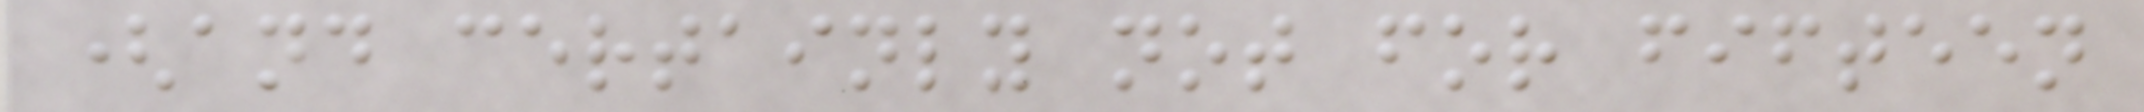(and certainly not for fifteen
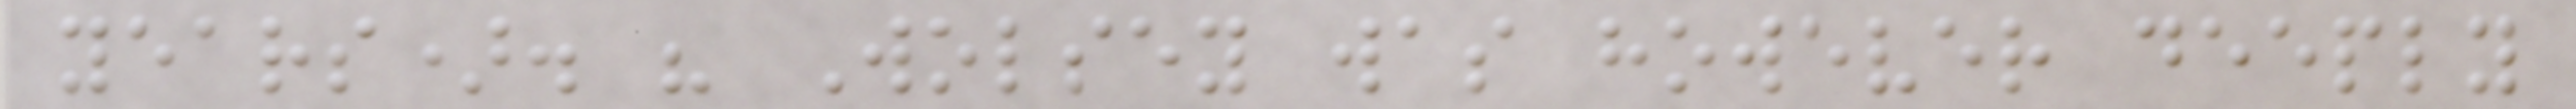years). " Wolsey was however deeply
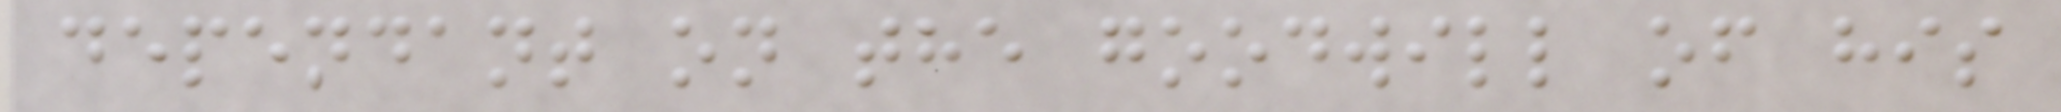dependant on the goodwill of his
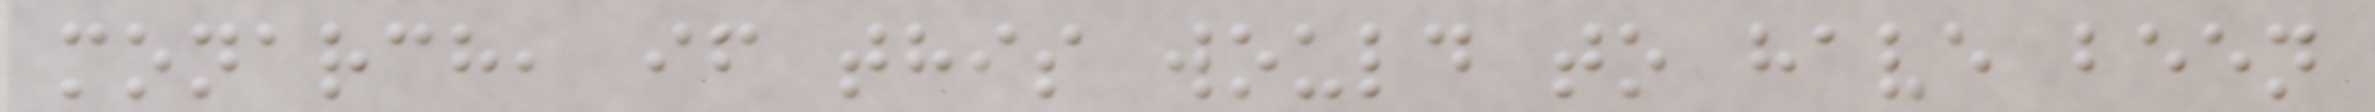monarch, if this would to have been
